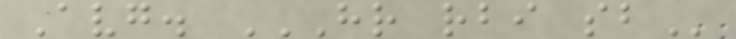Avg. HR RBI SB
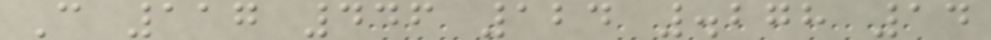C 117 446 124 .278 14
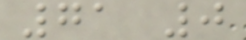71 0
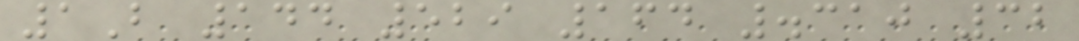1B 144 529 164 .310 32
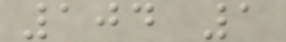104 1
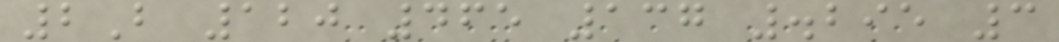2B 120 465 137 .295 3
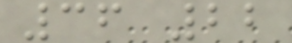36 22
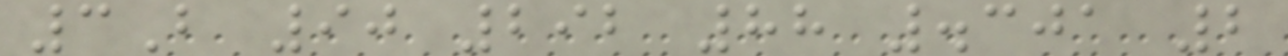3B 90 292 88 .301 2
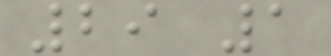29 1
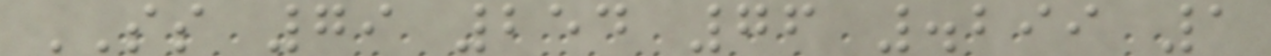SS 79 254 76 .299 1
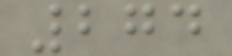274
